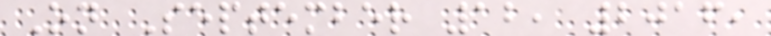On September 12, 2016,
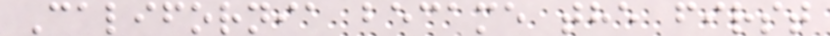California became the first
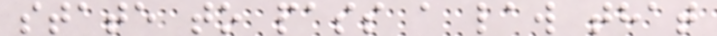state to pass a law that
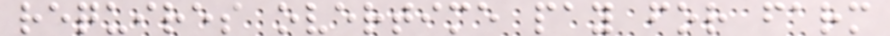requires overtime pay for farm
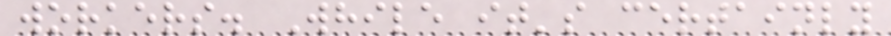workers. While it's certainly
